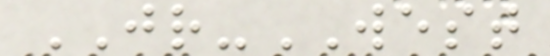JR-WEST
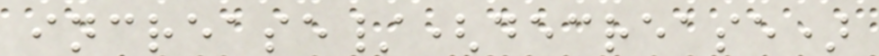increase/(decrease)
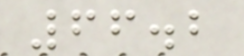66.2
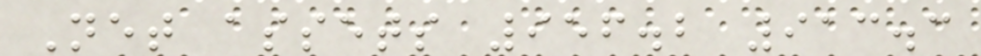Net assets 956.2 913.3
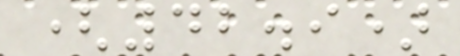(42.9)
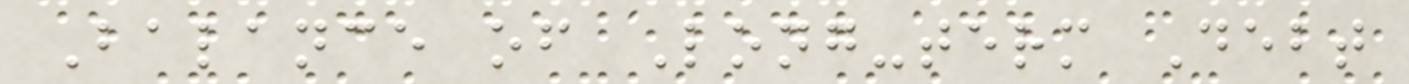Balance of Long-term Debt
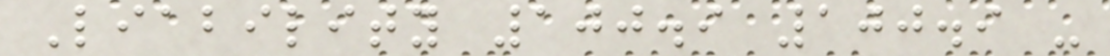Liability 100.9 100.9 -
